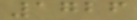1726
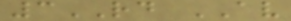3RD AV
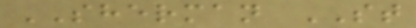SHERMAN ST
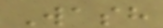Wash
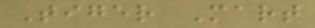Tiger Mart
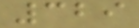329
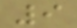9
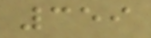359
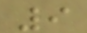9
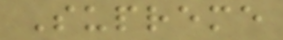Supreme
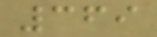369
